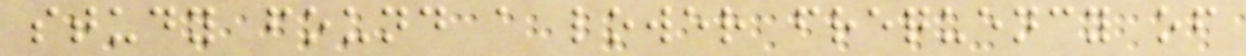study found a lower frequency of
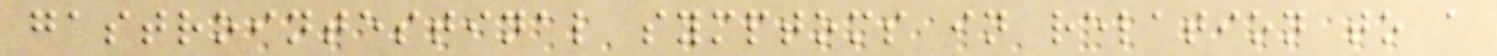gastrointestinal symptoms in relation to a
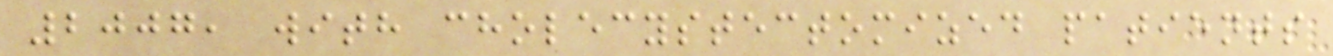2007, with cholecystectomized patients
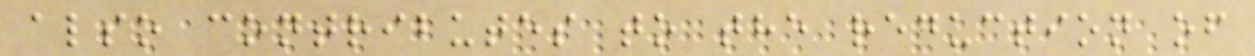also contributes to the reduction of
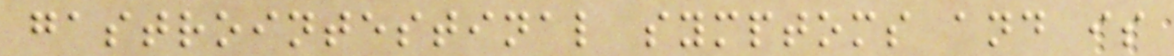gastrointestinal symptoms and is
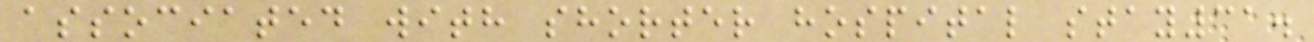associated with shorter hospital stay31.
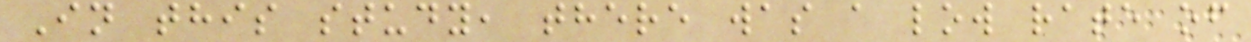In this study, there was a low rate of
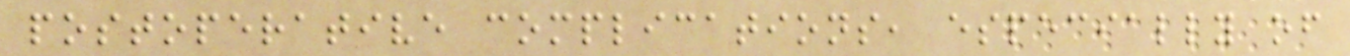postoperative complications, especially of
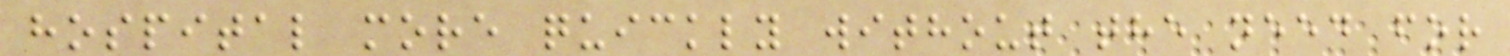hospital more quickly without the need for
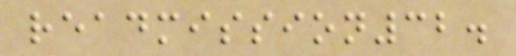readmission32.
